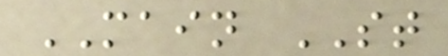MAIN ST
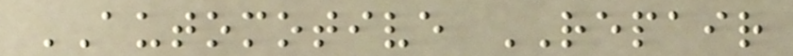AUTOMOTIVE REPAIR
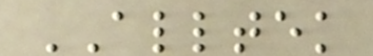ALLTEK
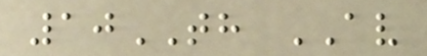10TH AV
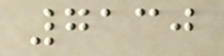7130
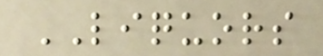LIQUORS
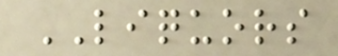LIQUORS
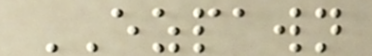EZPAWN
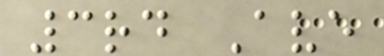3rd Ave
